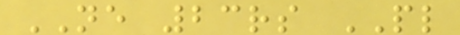NE 23rs PL
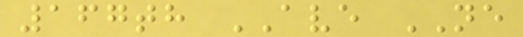167th AVE NE
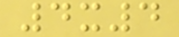4x4
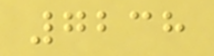7238
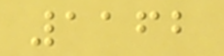1162
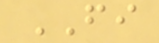FI
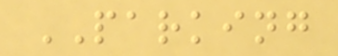PARKING
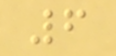6
